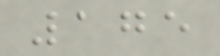175
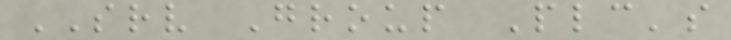SRV Group Plc's
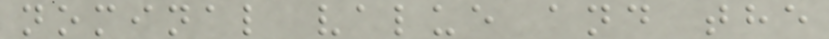nominal value and the
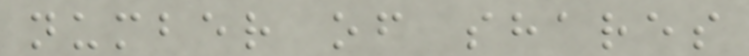number of shares
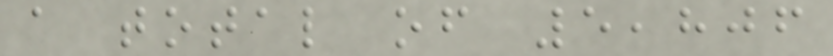a total of 5,806
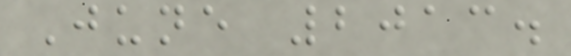June 2013.
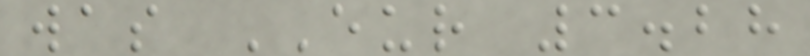was EUR 3.28
